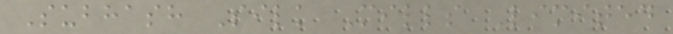Subhash Silk Mills Limited
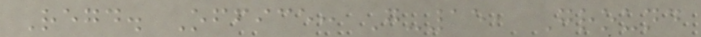Regd. Office: G-15, Ground
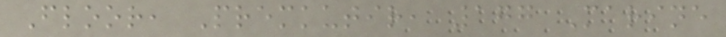Floor, Premkutir, 177 Marine
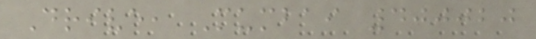Drive, Mumbai 400020
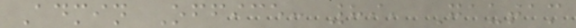Admin Office: 89, Gautam
